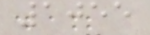1055
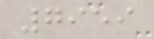7959
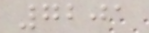7201
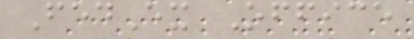FedEx Office
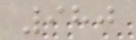980
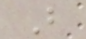B
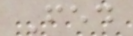Fed
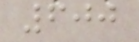600
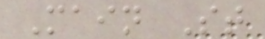Main St
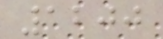1200
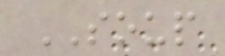SOUP
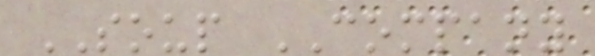SOUP COMPANY
